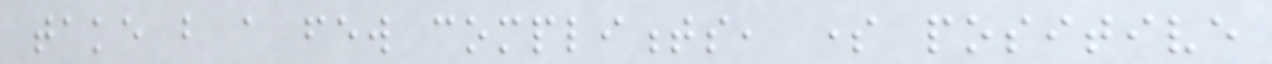take but a few compliments, some positive
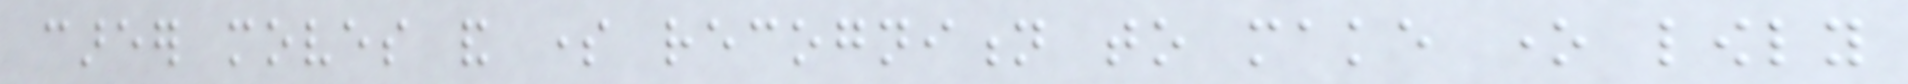career moves and some recognition to make one lowly
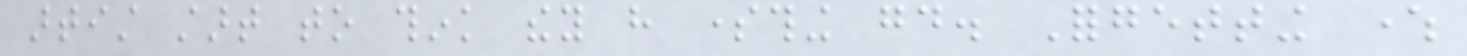artist start to think they have something good. Forgetting where
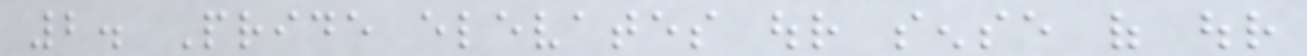2. Pride elevates our sense of our
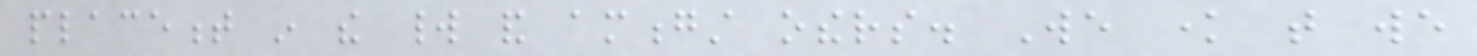placement in the world and amongst others. We know that we
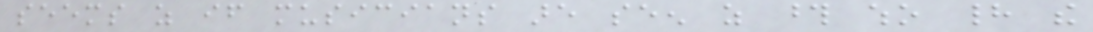seems as if musicians are seen as those who had the
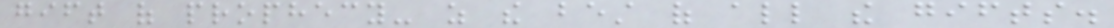gift of prophecy- as the best of all the gifts.
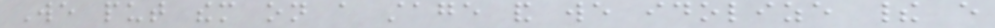We put them on a stage and we idolize their every
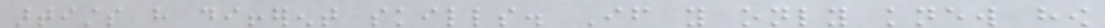artists have different skills. If you only knew how
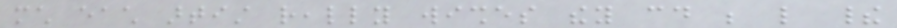much each artist really wishes they could be like their
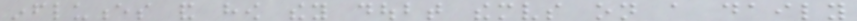influences and how they doubt themselves on a daily
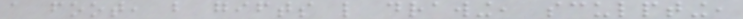a foot, but gifts like drawing, sculpting,
